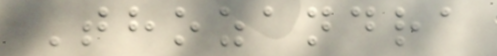Thozandra
